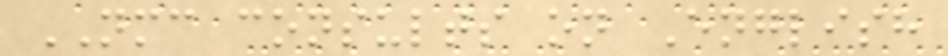NMC consults on English
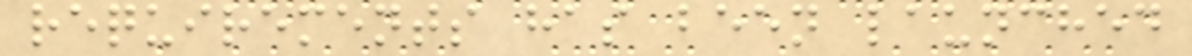requirements has been launched
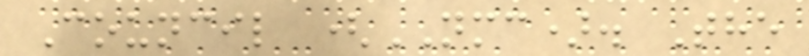Council (NMC). The
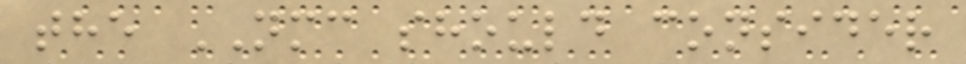the NMC should consider
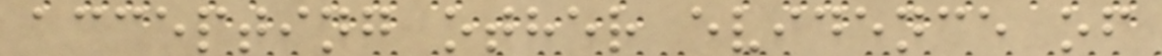accepting other evidence of
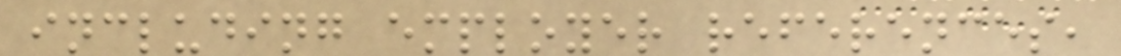including employer references,
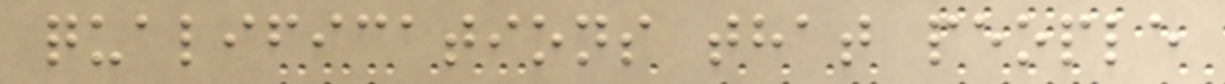qualifications that people
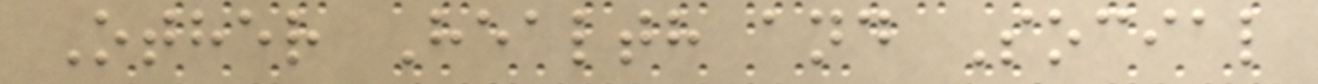Other Health and Social
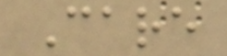Care
